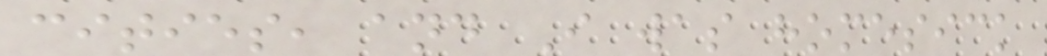cities, and I was homesick
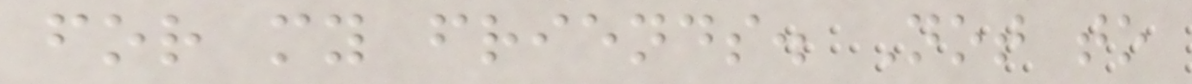for my friends. Not to
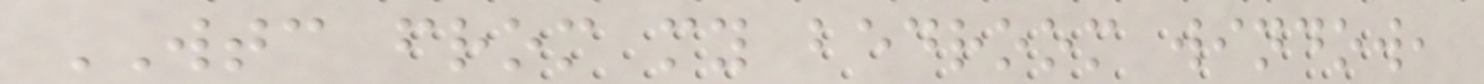WTC from my bedroom window,
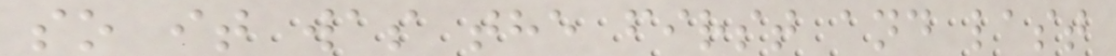so it was the first and last
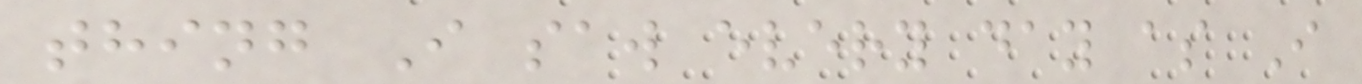thing I saw every day as I
